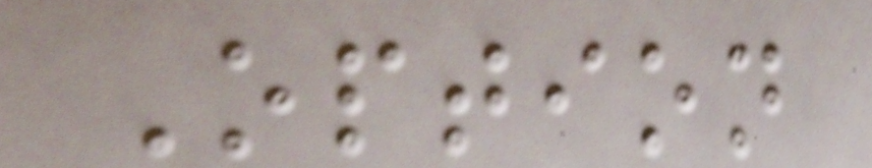Option
